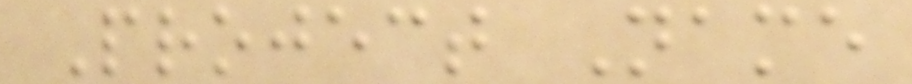Project Name
